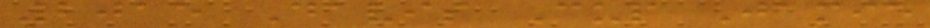2015 Davis Cup Jamie
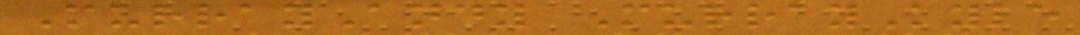MurrayAndy MurrayKyle
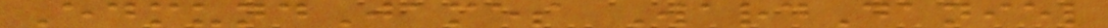EdmundJames WardDaniel
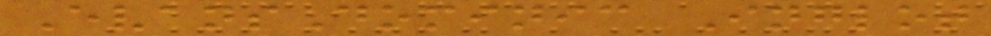EvansDominic Inglot
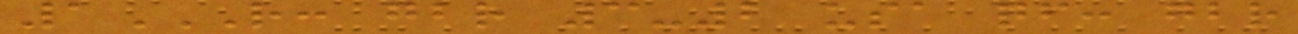1R: GBR 3-2 USA QF: GBR
